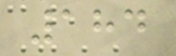184
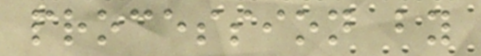procession by
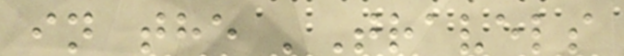in the 'Travels
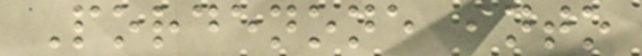Pordenone into
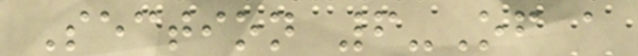Section 6-Of a
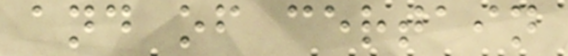and of certain
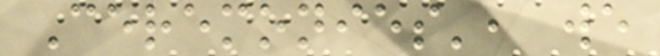Ceremonies', we
